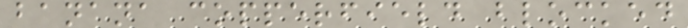banana copperfield blocked
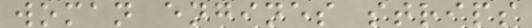woman engines strips
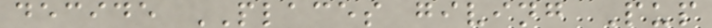decide PLACES giving Pup
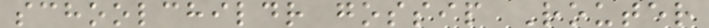schoolchildr gossip Router
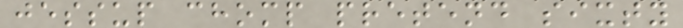jessup chomp pretend sixty
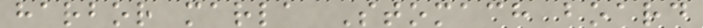harbor marla Stomach board
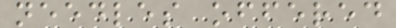needles offered
